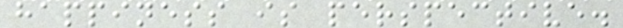happiness is perspective.
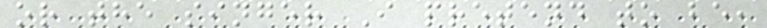or the singer I pretend to be,
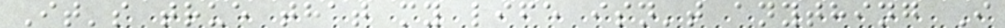It's true that my life isn't anything I
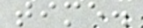time.
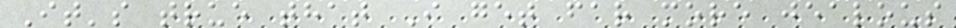It's true that I get far more jealous
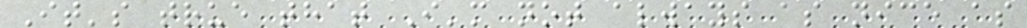It's true that I'm not always as nice as
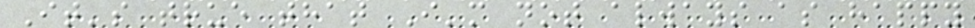It's true that I'm not always as happy
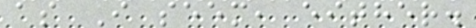as I seem, either.
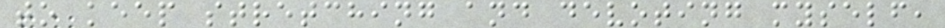to keep stretching and devoting myself,
